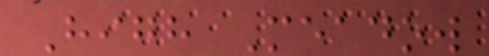High Meadow
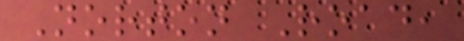Norton Road,
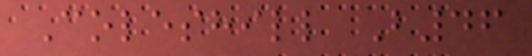Coleshill B46
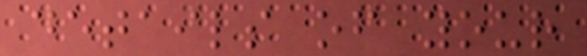details of your
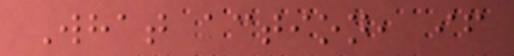What action, if
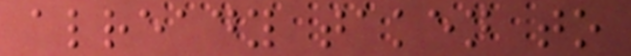already taken to
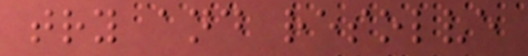try and resolve
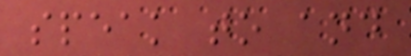speak to and
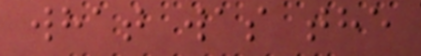what was the
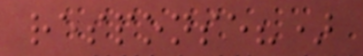response?)
